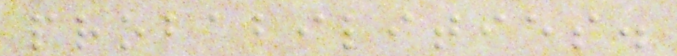probabilities.
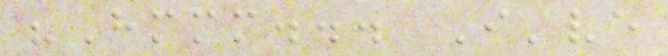"Hmmm... I've
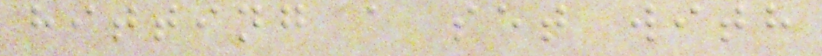hitting a set with
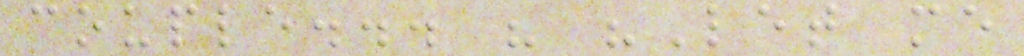couple... " "Let me
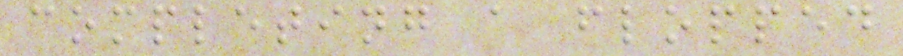completing a flopped
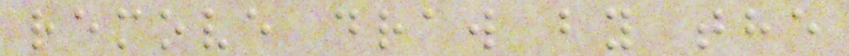remove draw by the
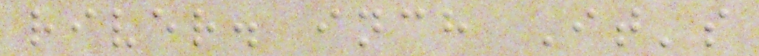river. inch It's
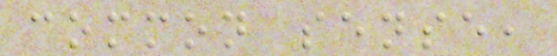common sense,
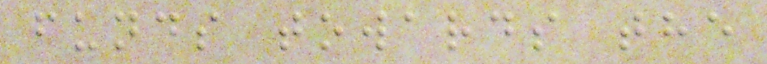funds towards the
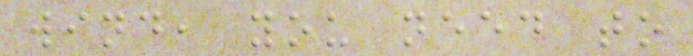wind, you need to
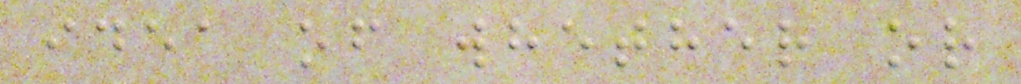idea of whether or
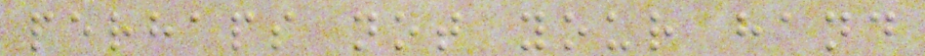perhaps not your hand
